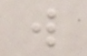w
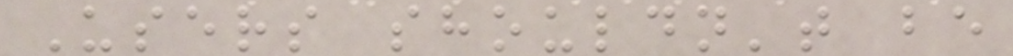Users shouldn't be
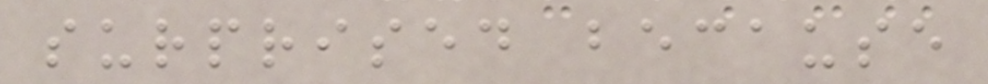surprised because
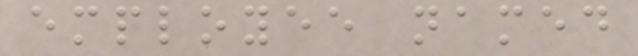employee named
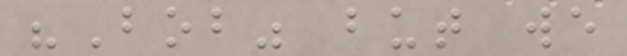"Bob" but we
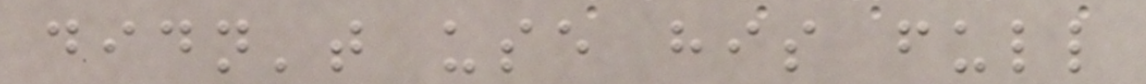didn't use his full
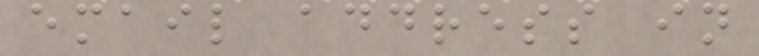email address in
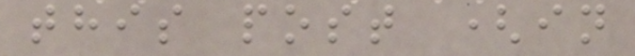this post (in
